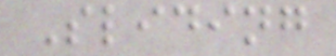Sliding
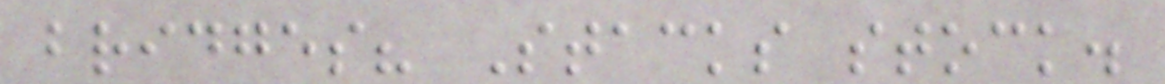bridges? Stacks stock.
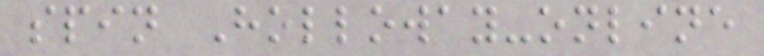spin Holloway-online
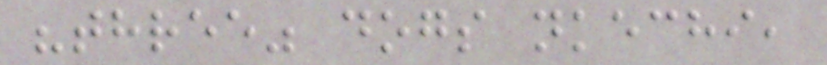"three" dogs nkechi,
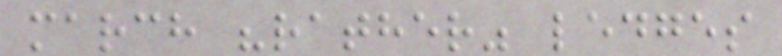march "rather" ledges
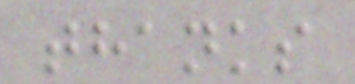thanks
